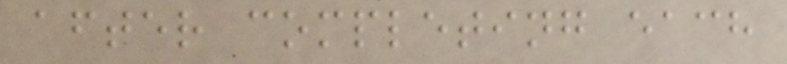after completing each
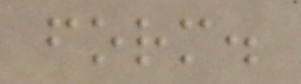form.
